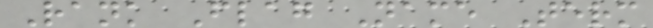Rank Flag Name Term
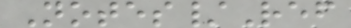Notes/Ref
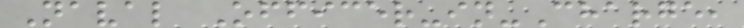Naval Officer-in-Charge,
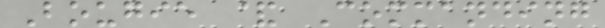Bougie & Commanding
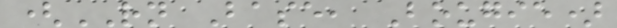(RN Base, Bougie)
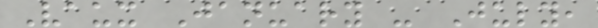Vaux January - July,
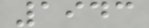1943
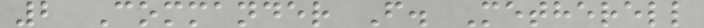2 Commander F. Metherell
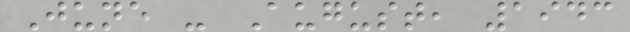June - August, 1943
